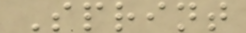Sprint
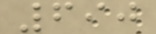690
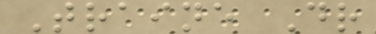Traine Dr
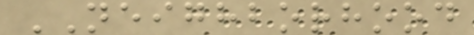NEIGHBORHOOD
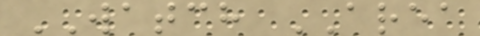WATCH AREA
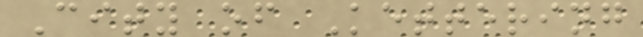City of Kettering
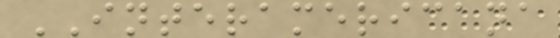INTERAMERICANA
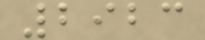2923
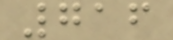716
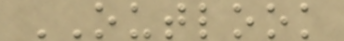OUTLOOK
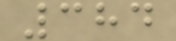384
